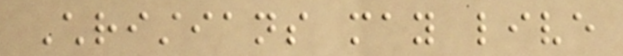Christians may live
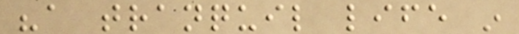"a tranquil life in
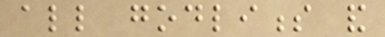all godliness and
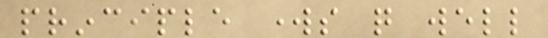principle works quite well
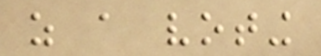as a voting
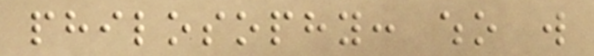philosophy: who will
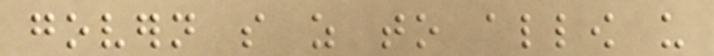govern so as to allow us
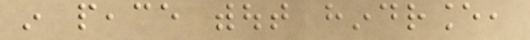in peace without hindrance,
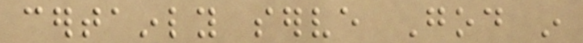certainly serve God in
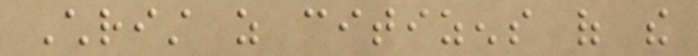Christ as citizens of the
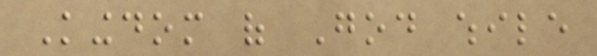Kingdom of God while
